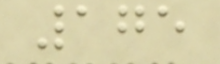175
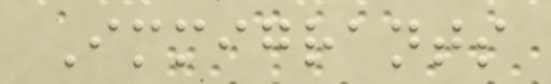Immigrants
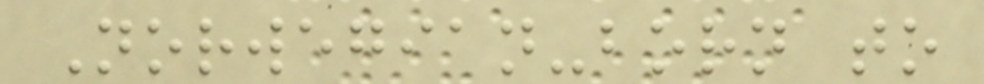Norwegian-born to
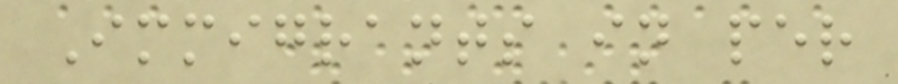Immigrants in per
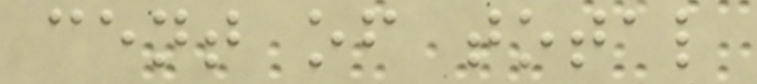cent of total
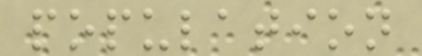population
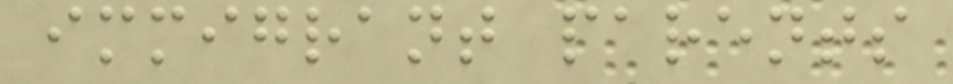immigrant parents
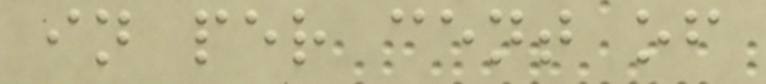in per cent of
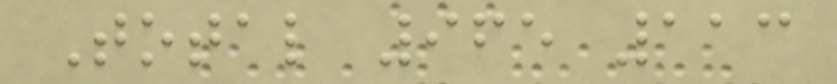Total 965 113
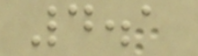4.1
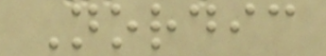Nordic
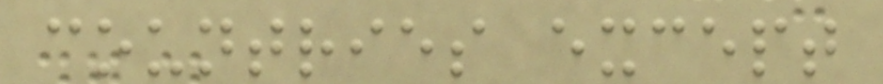countries except
